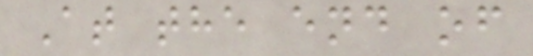At the end of
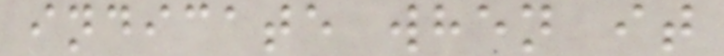indicate when it
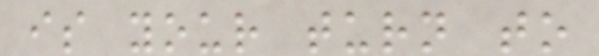is your turn to
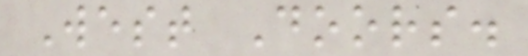West Doors.
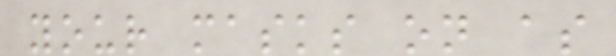your masks on as
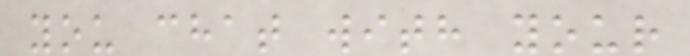you chat with your
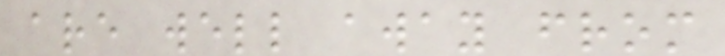are well away from
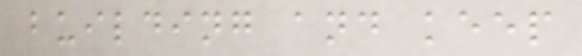building and keep
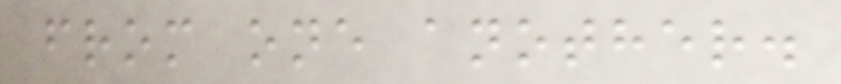from one another.
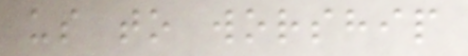us to worship
